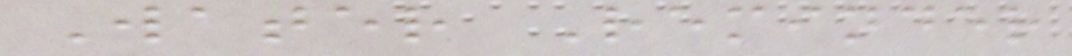Water Reminder
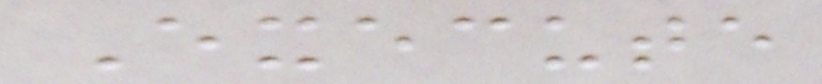Execute
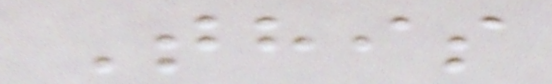This
